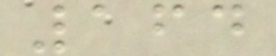164
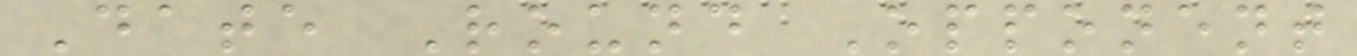Date Round Opponent
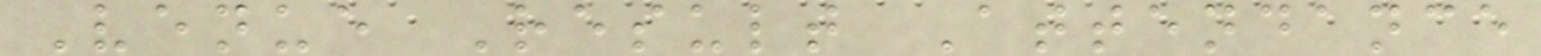Venue Result Attendance
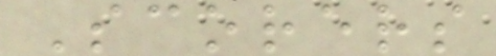Scorers
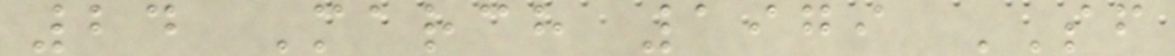24 March 1979 SF
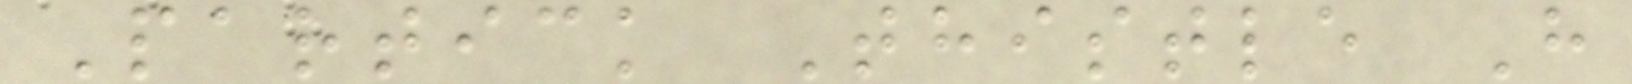Partick Thistle H
